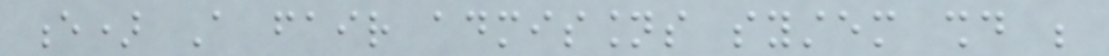e) A fair admissions system should be
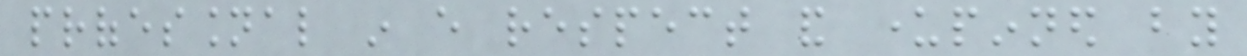professional in every respect and underpinned by
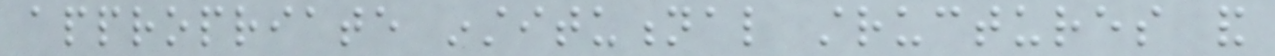appropriate institutional structures and
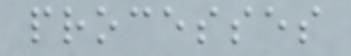processes
